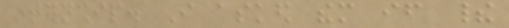internship. I asked them if their
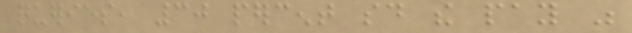queries, 30 percent said the pay was
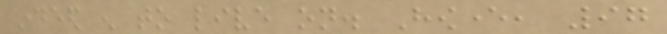indeed enough to live on. However, 97
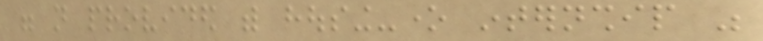were not provided with housing-one internship was
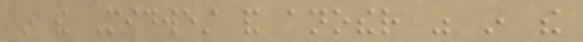in the Midwest and another was in the
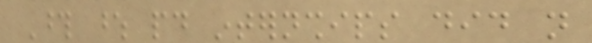Those whose paid internships did not
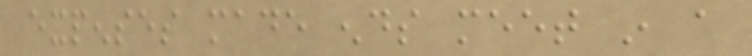expenses made ends meet in a
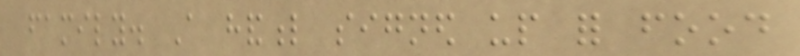family. A handful signed up for food
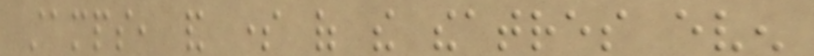stamps, and some of the theatres even
